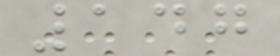147
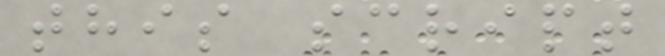this script
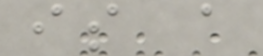is a
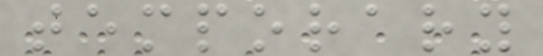temporary
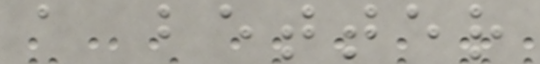a better
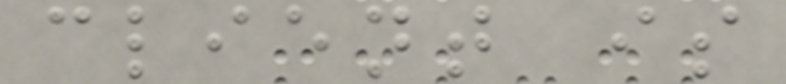client is
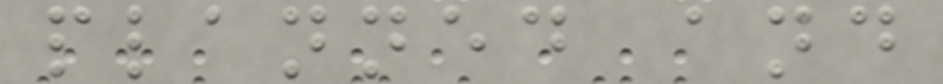planned and
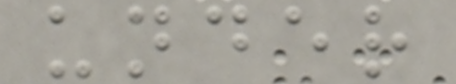under
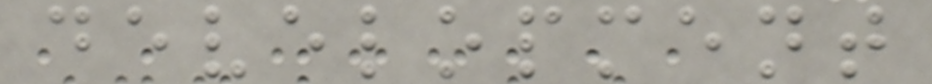development
